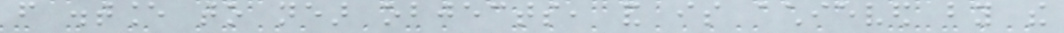from distance to near objects, and is achieved by the
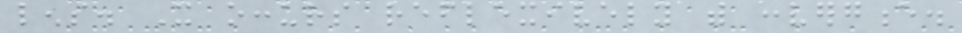lens. It occurs reflexively with convergence.
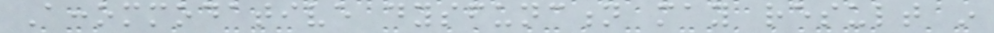Accommodative dysfunction may result in
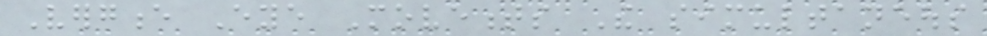Vergence Eye Movements The simultaneous
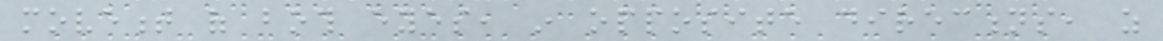movement of both eyes, in opposite directions, as
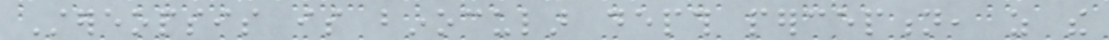Stereopsis is binocular depth perception, as the
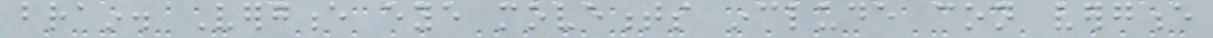brain. Vergence eye movements include con vergence
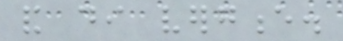and di vergence.
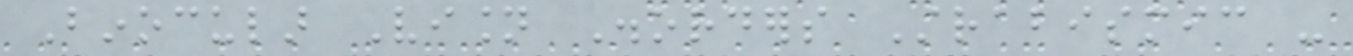Binocular Vision Disorders Strabismic -
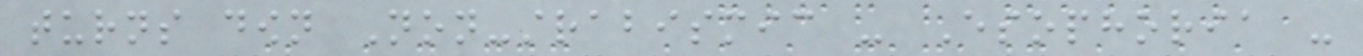turns down Non-strabismic - Esophoria -
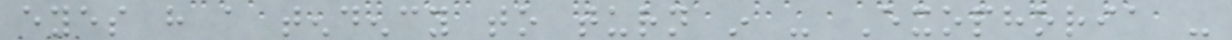eyes have a tendency to turn in - Exophoria -
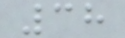38
